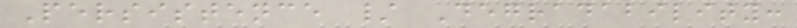Persistence / Degradability:
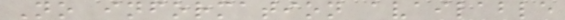No information available
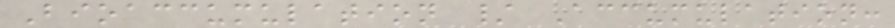Bioaccumulation / Accumulation:
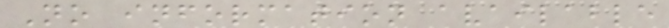No information available
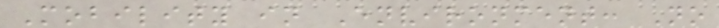Mobility in Environment: No
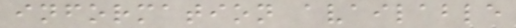information available
